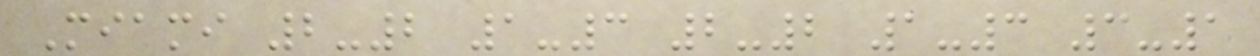Miami 2-2 1-3 2-2 1-3 3-1
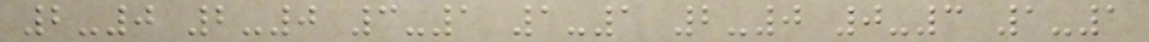2-0 2-0 3-1 1-1 2-0 0-3 1-1
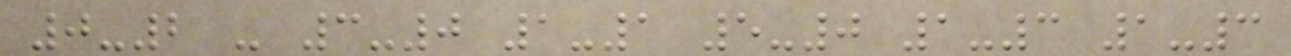0-2 - 3-0 1-1 5-0 1-3 1-3
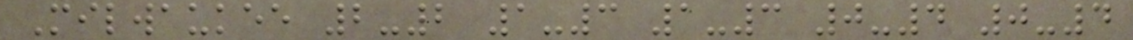Milwaukee 2-2 1-3 1-3 0-4 0-4
